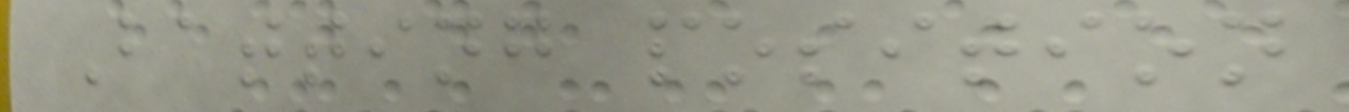Batting position
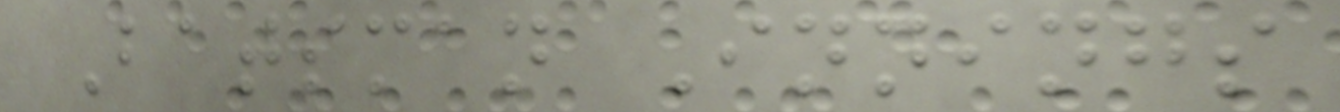Batsman Innings
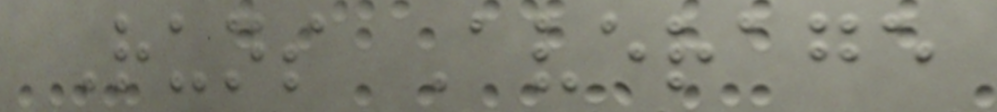Runs Average
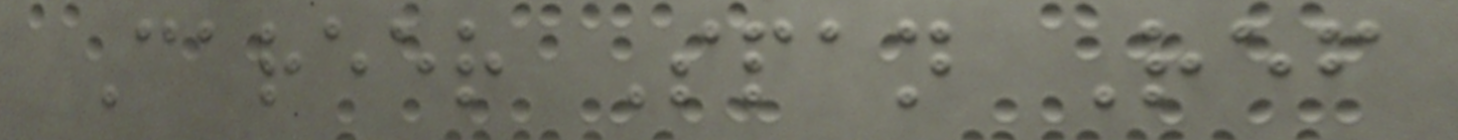Career Span Ref
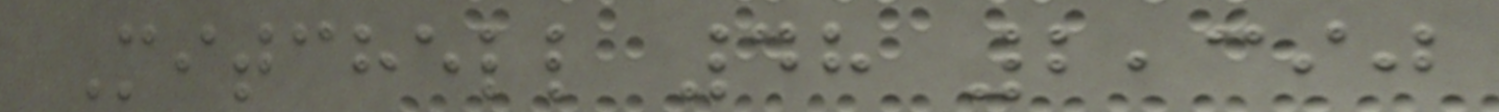Mitchell 48 2,390
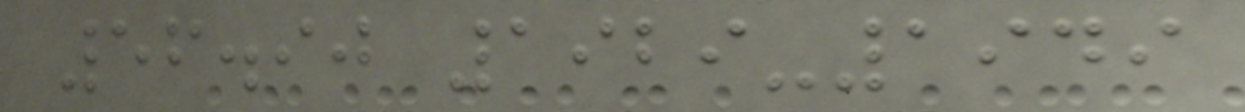56.90 1929-1949
